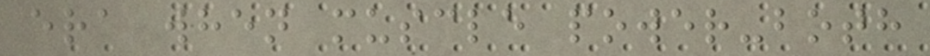era when muscle power-both
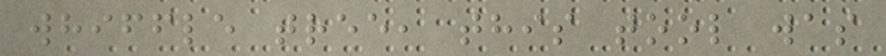whiffle tree, this tool was
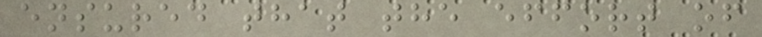ensured that the effort of
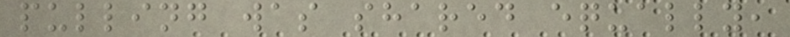pulling was shared equally,
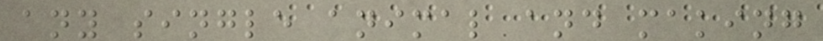any single animal and making
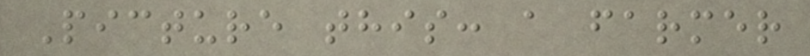Picture this: a farmer
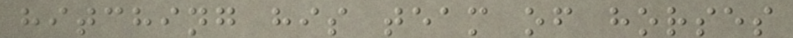hitching his team of horses
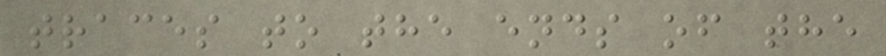traces to the ends of the
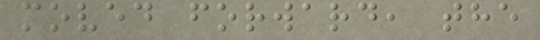moved forward, the
